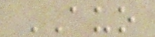AUO
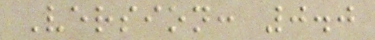Version: 0.0
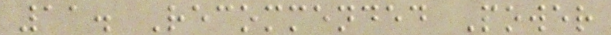11. Recommended Power
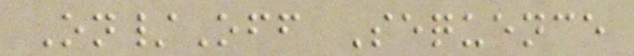On/Off Sequence
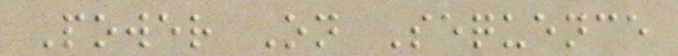Power On Sequence
